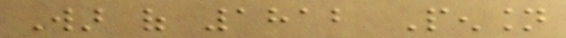War of 1812 Pension
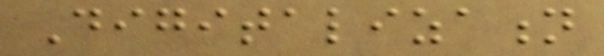Digitalization
